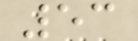53
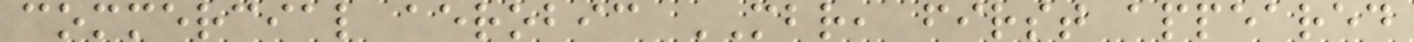commercial aerobic MBR, first appeared
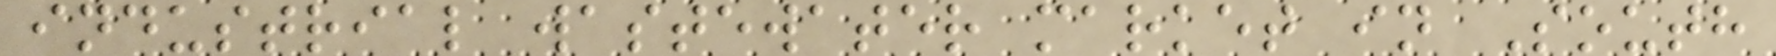industrial wastewater market in South
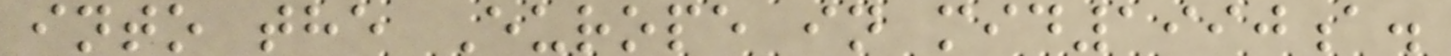into the Europe in mid1990a.
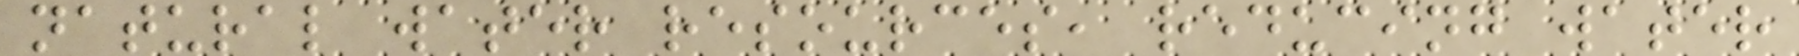natural water resources, reducing water
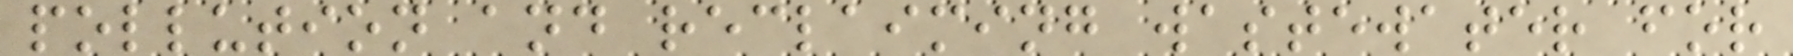pollution and reclaiming wastewater for
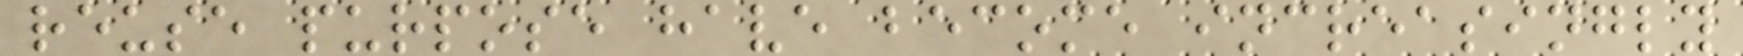reuse purpose have become increasingly
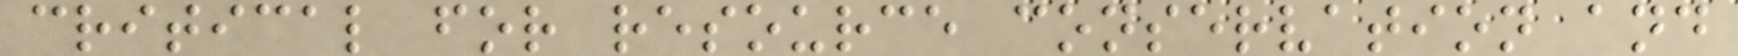critical for resource conservation and
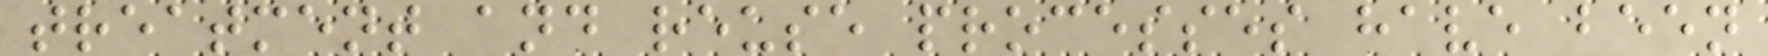treatment and reuse processes have been
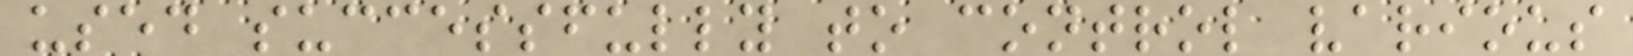used successfully to control various
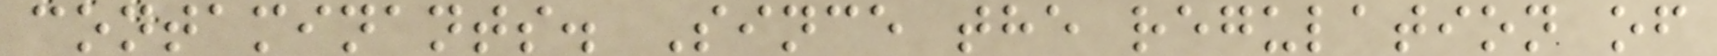contaminants. Since the regulation of
